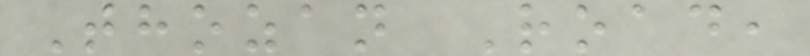Thozan Road,
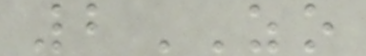2ZO
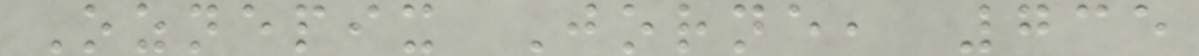Oznepix Jorne, 735
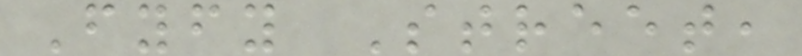Fyfy Street,
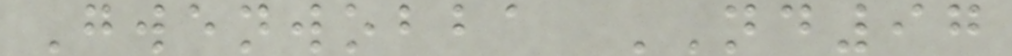Gwenwobba ND97
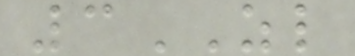3ZL
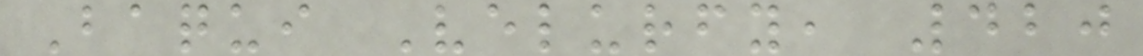Baqui Velurfy, 420
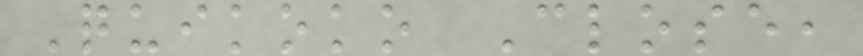Quikoko Close,
